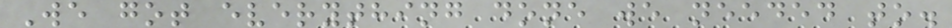We got everything done we needed to.
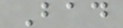Bad
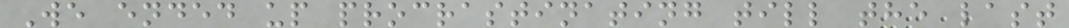We ended up procrastinating till the last
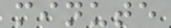minute
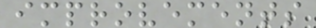improvements
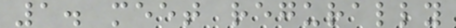1. meet regurally
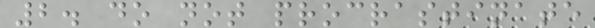2. do not procrastinate
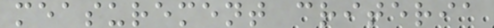measurement criteria
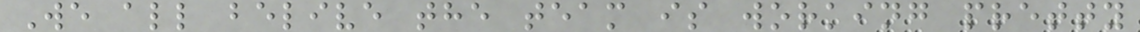We all belive the team is working pretty
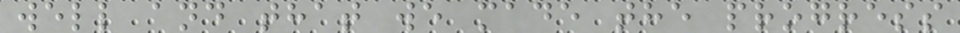well and that we made the progress
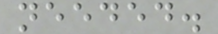needed.
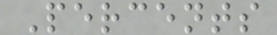Percents
